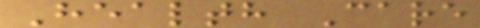Health Care
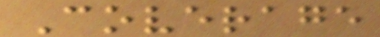Coverage
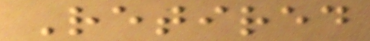Retired
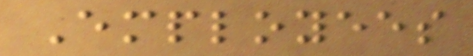Employees
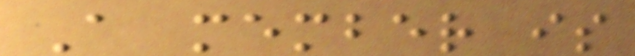A member is
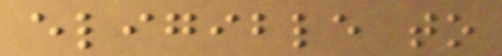eligible to
